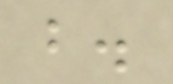b.
